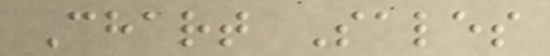Chart Sales
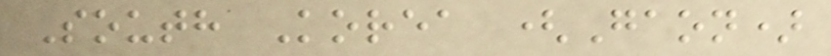South Korea (Gaon)
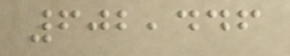602,446
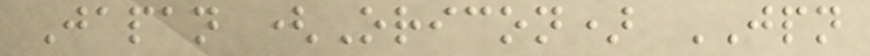Japan (Oricon) JPN
